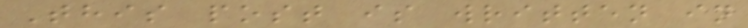This post is written in
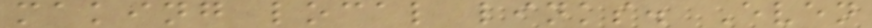making local links. Even
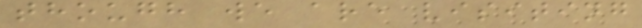though we are visiting
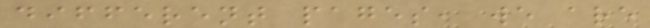different pages, we are
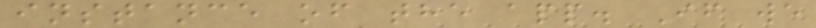instance of the app. If we
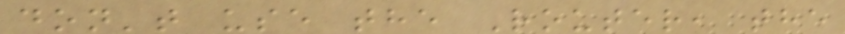don't use the Router, the
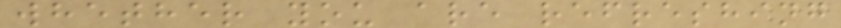whether you are refreshing
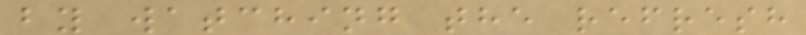by watching the refresh
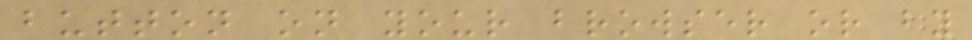button on your browser or by
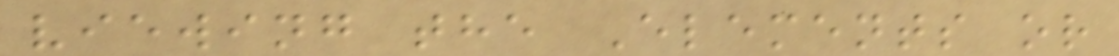viewing the Elements or
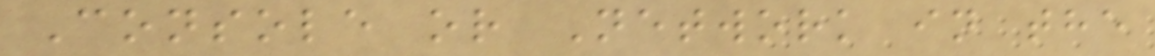Console or Network in the
